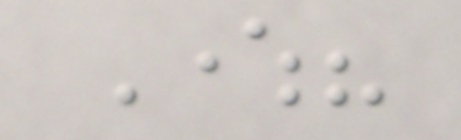Where?
